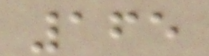165
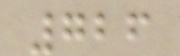726
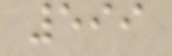599
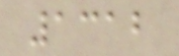1312
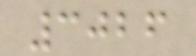3026
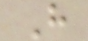H
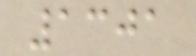1301
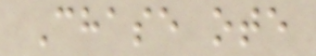Chase ote
